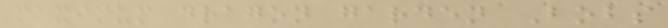maximum dragon garden Bobs
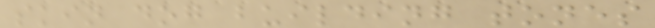skin dog building tones
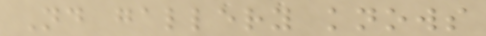Nd gallery knows
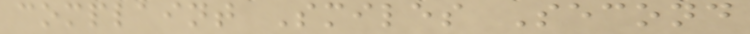complaint Smiles Second
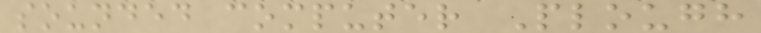sounded computer Plough
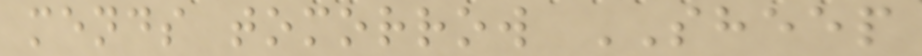mends tomorrow SHEEP
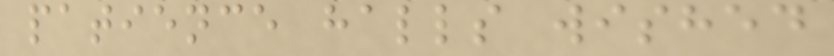patience halls wished
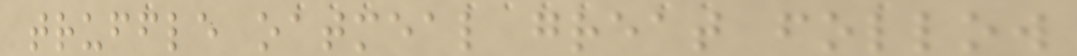truffle oatmeal great follow
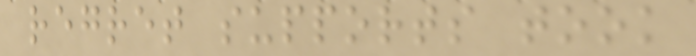regret supports took
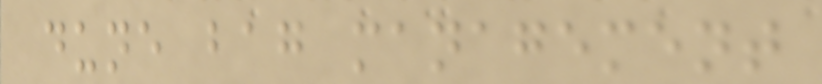dune bag management
